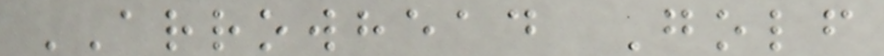ARROWHEAD Golf
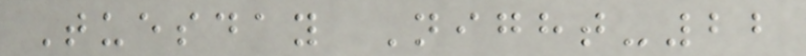Tuesday Night-22
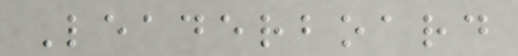Leaderboard
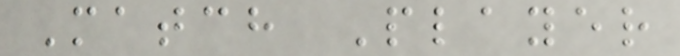Match Player
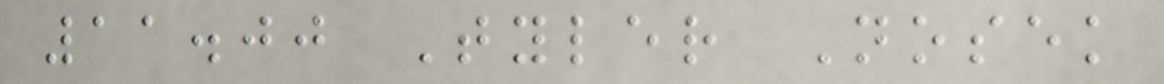11.00 Tyler Nosek
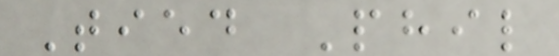Tied Phil
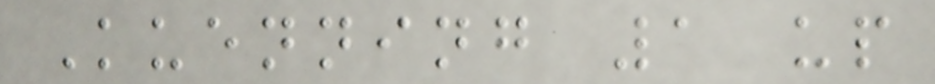Kuenning 1 up
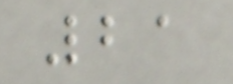21
